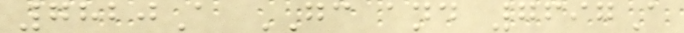7820A GC and 7697A
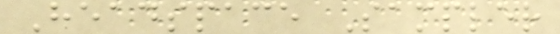Headspace Sampler
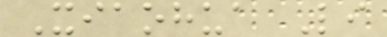Xiaohua Li
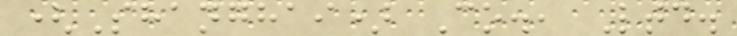(Shanghai) Co., Ltd.
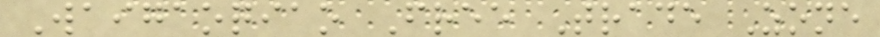Waigaoqiao Free Trade Zone
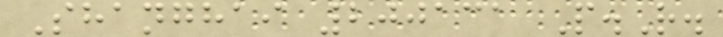Shanghai 200131 P.R.
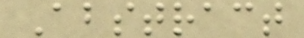Abstract
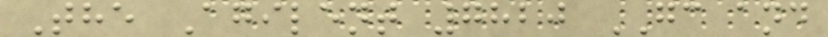The Agilent 7820 GC and
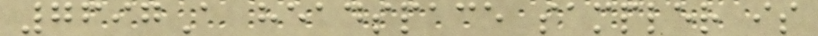7697A headspace sampler is
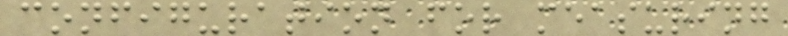configuration for measuring
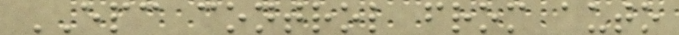EPC control from auto
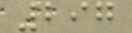297
